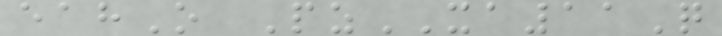eahO PzXA11Q
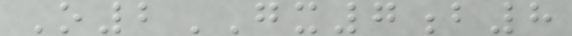O2GX7b8
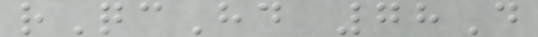rQcHd 78D
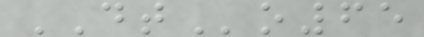DTo65
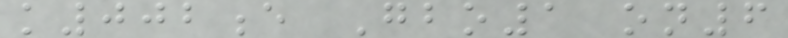k002e Gbo1 on6
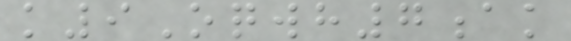k9Oqwh7ak
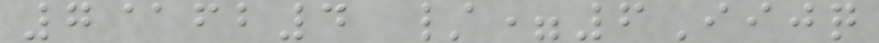7@fb4 /=6Iijq
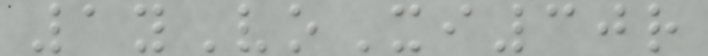1yVoXi30r
